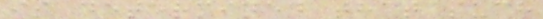is determined that such
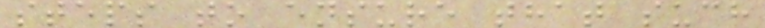steps to ensure that such
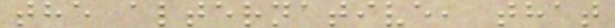the alternative, that
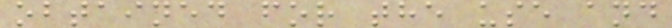obtained for the use and
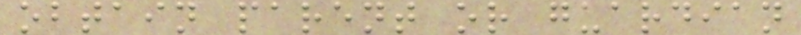obtain parent or guardian
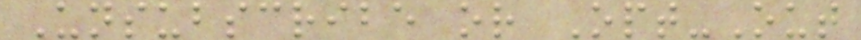Unsubscribe or Opt-Out
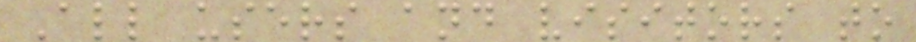All users and visitors to
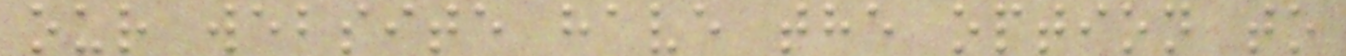our website have the option to
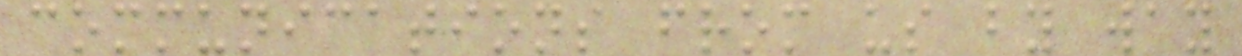communications from us by way
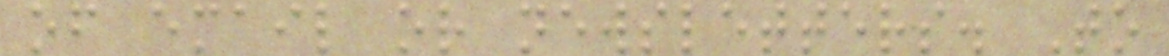of email or newsletters. To
